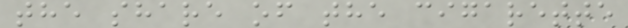the share of the cigarette
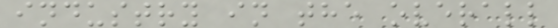industry in the overall
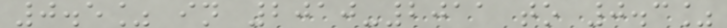0.5% in 2010-2011 to 0.3%
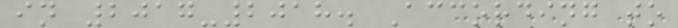in 2017-2018. According to
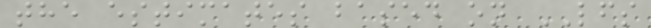the estimates based on LFS
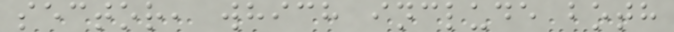sector, which include both
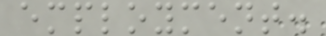employment.
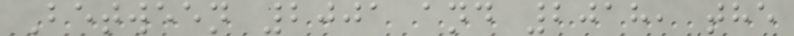Between 2001 and 2018, the
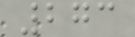273
